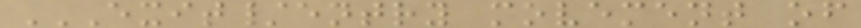EXIT/ENTRY MOVEMENT OF
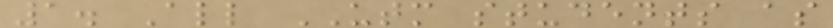1. All UTM students as
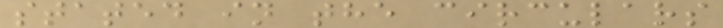stated in the circulars
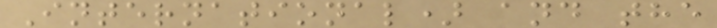International) and the
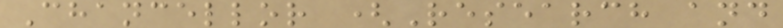Chancellor (Research and
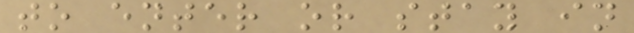to enter or stay in
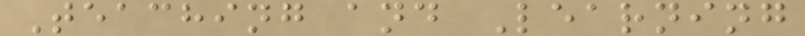Teaching and Learning
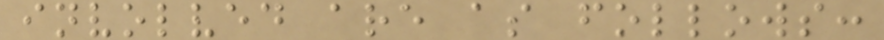involved are as follows:
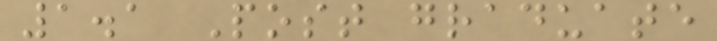1.1 Post graduate
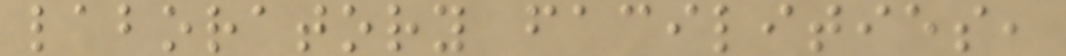laboratory facilities,
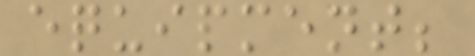equipment;
